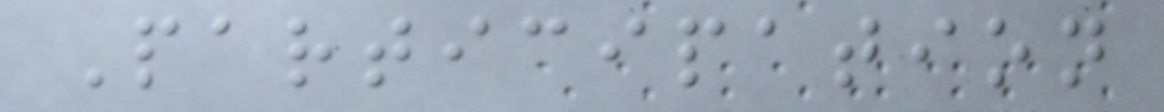Participation
